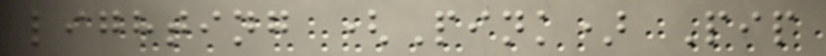lighting (Pink) Pip
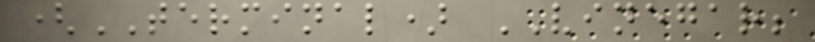(TERMINAL) VINEGAR;
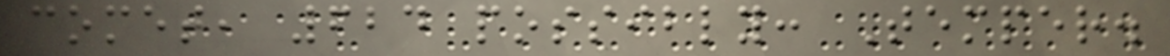comet, 624 possibly: Temper.
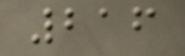216
